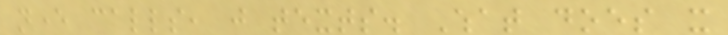never calls, just texts. What does it
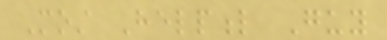Most Helpful Guy
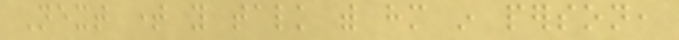Next time you talk with him in person,
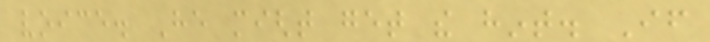voice. He might get the hint. If
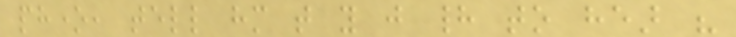phone, tell him that you just had to hear his
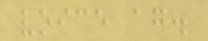voice again.
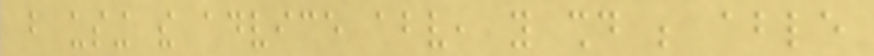but using the advice above, you should be able
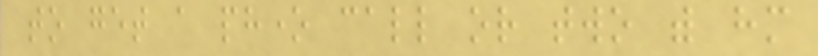to get a phone call or two with him
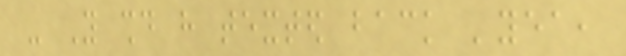- You should have texted back 'yea,
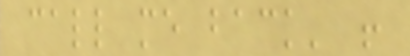call me back' !
